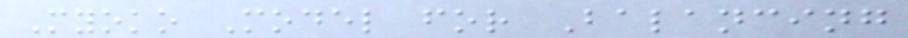Myoko Model for Balancing
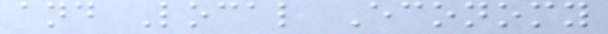and Local Economy
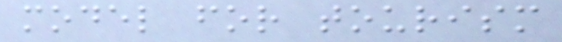model for tourism
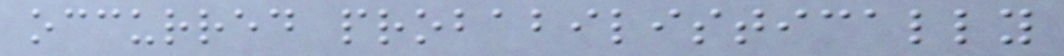occurred probabilistically
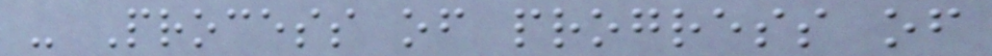- Process of progress of
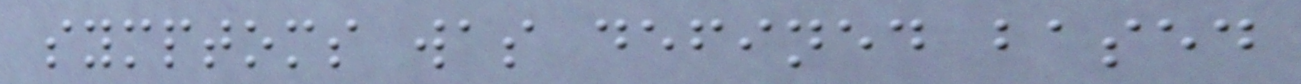symptoms was defined based
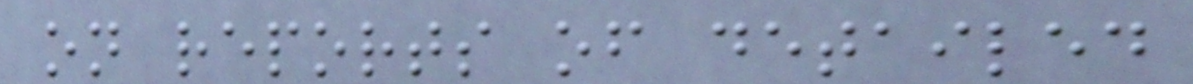on reports of detailed
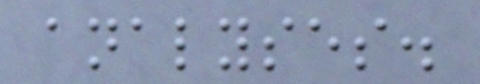analyses.
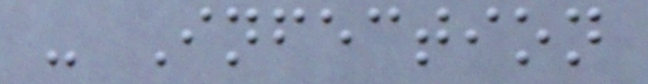- Infection
